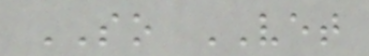SO VET
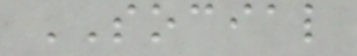SOCIAL
